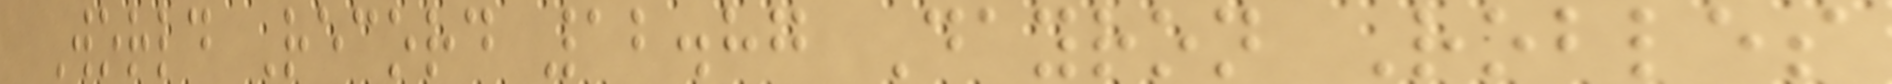World Record 12.87 Dayron Robles
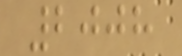2008
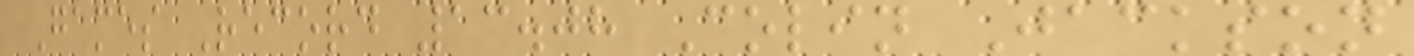Games Record 13.08 Colin Jackson
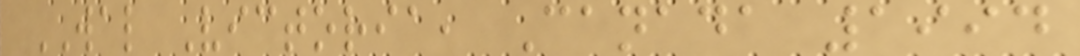WAL Victoria, Canada 1994
